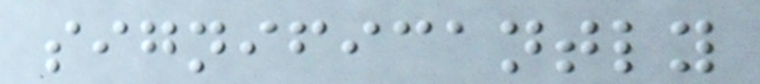significantly
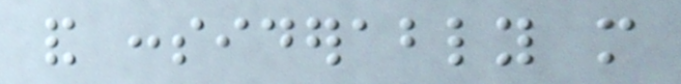and considerably more
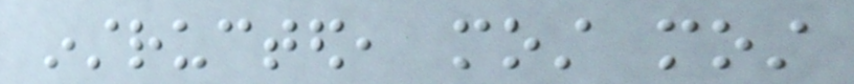instructed, most most
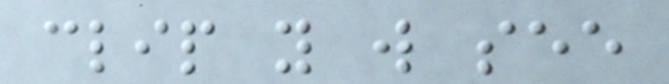clip you will see
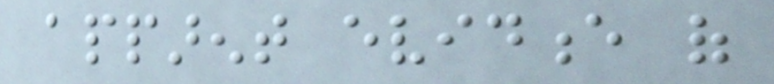apparent evidence of
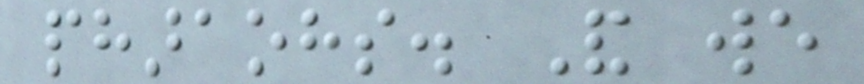pharaohs. And we
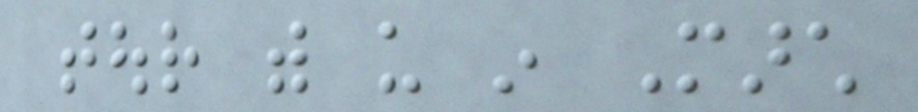tour with us in March
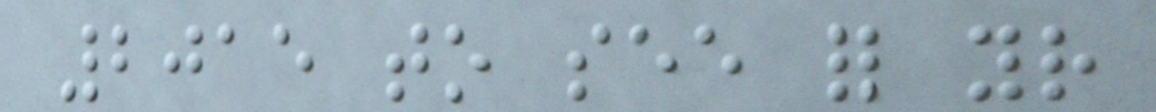2015 to see for your
